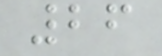26
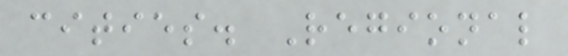cities. Regional
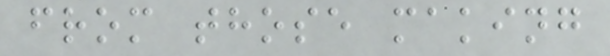from those making
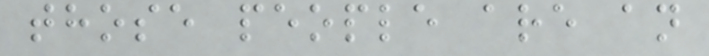those people are an
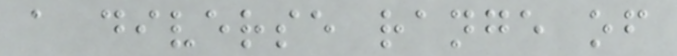a diverse range of
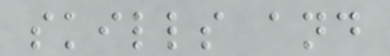skills and
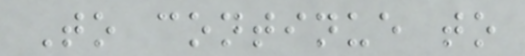To continue to
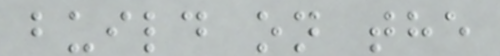build on the
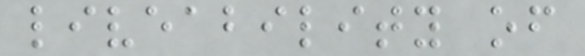liveability of
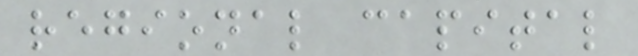regional capital
